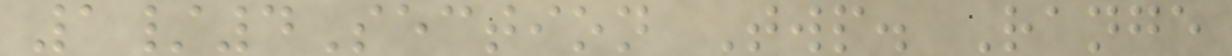1/4Section Twp. Range
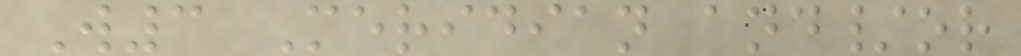W3 Meridian and/or
